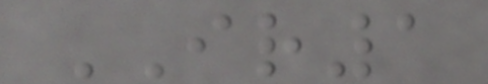IR1
